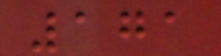171
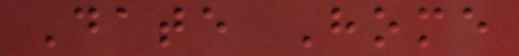Date Home
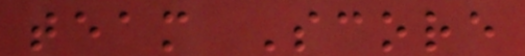team Score
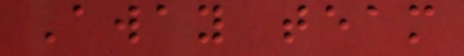Away team
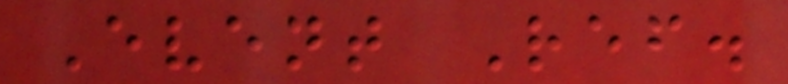Event Ref.
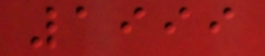1999
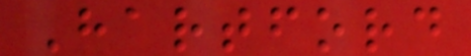Hartford
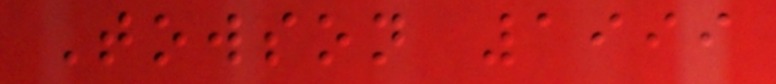Towson 1999
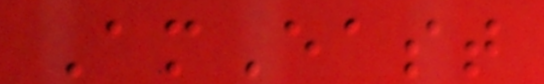AmEast
